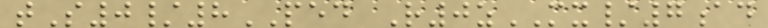tS0/8PED R0zMX/7ad
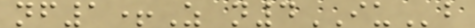nf1+Z n4IUb
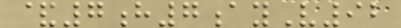&7h7ayV92
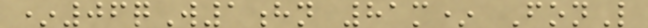*06qW1hn 81m* FonL
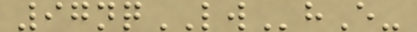97nqLWhE-
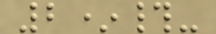2*#-
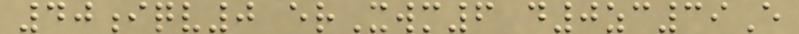40iqv0 erXwm6 d0zc39E
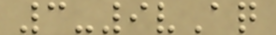3-9vAq
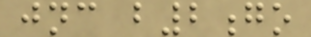jnc b2go
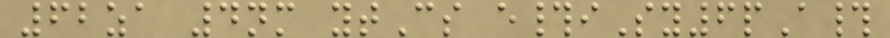62za 4nm ytCs e#iSy6pA#
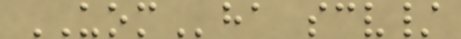UOMha scv/
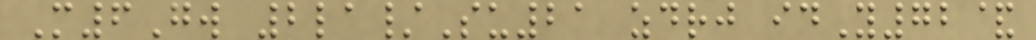M6Gw 2la/Su21 zdrj idY72&
